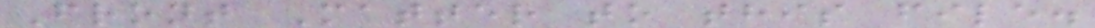Front Matter to this file.
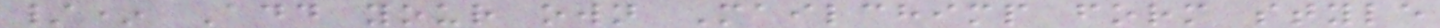/* Add your own Mailchimp form style
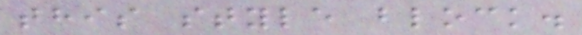this style block.
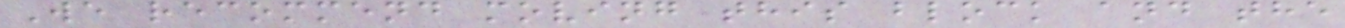We recommend moving this block and the
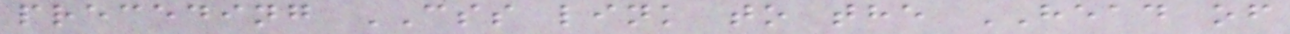preceding CSS link to the HEAD of
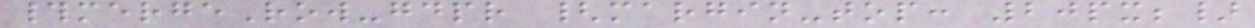#mergeRow-gdpr {margin-top: 20px;}
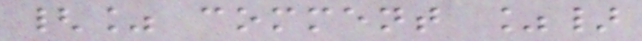{% comment %}
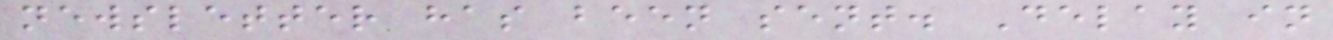newsletter has been sent. Delay in
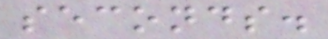seconds.
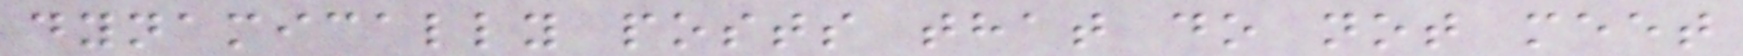dynamically posts that do not meet
